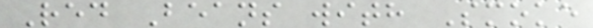Red Beans with Smoke
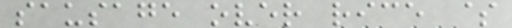sausage over rice $
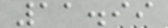11.99
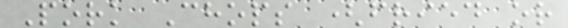Pork Chops (fried or
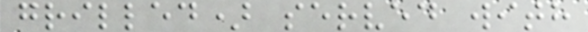grilled) served with
